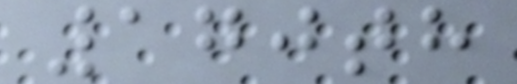170th
